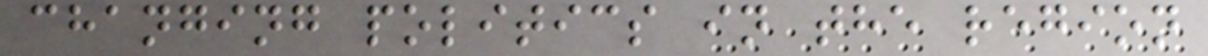changing politics in the region
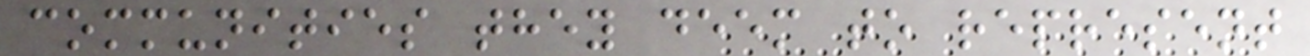communities they deem to represent
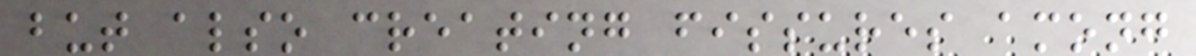but also creating fissures among
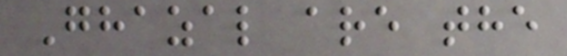Ghazal are the
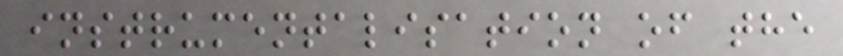instrumentalisation of the
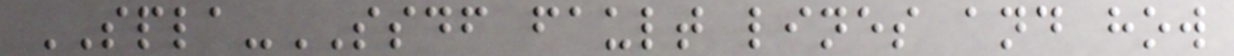SPLA-SSDF fault lines and how
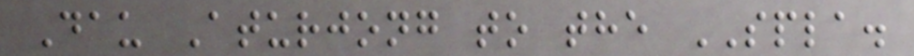Dau Aturjong to the SPLA.
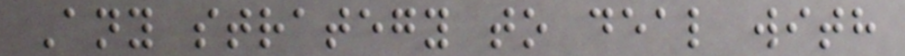Any strategy to deal with
